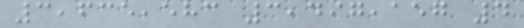3,635,583 3,497,157 4
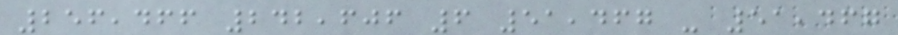256,466 242,606 6 51,467 - 51,467
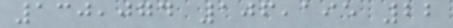130,074 106,195 22
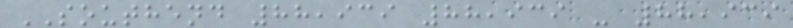SOUTHEND 88,939 88,939 - 88,939
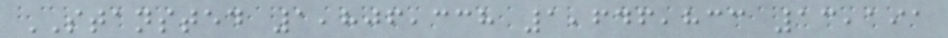STANSTED 1,806,338 1,646,833 13,191
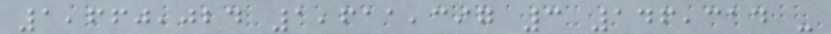1,660,024 1,611,397 3 146,314 -
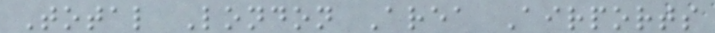Total London Area Airports
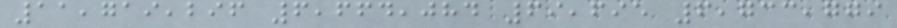11,719,296 6,664,084 69,695 6,733,779
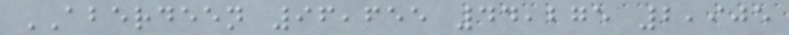ABERDEEN 96,655 44,275 2,905
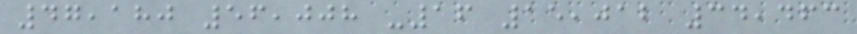47,180 56,008 -16 15,012 34,463
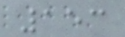153
